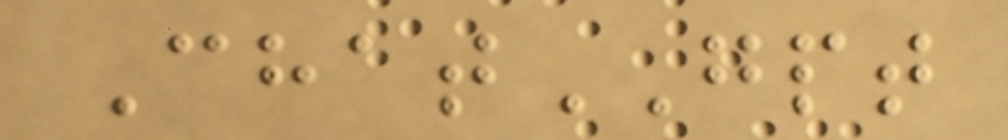ChatGPT
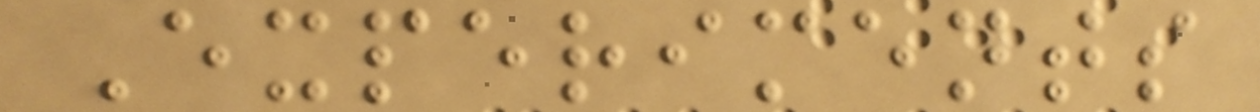Experiments
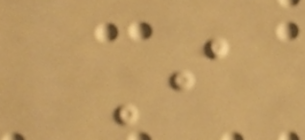I
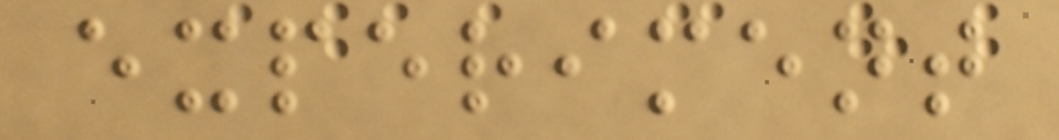experiment
